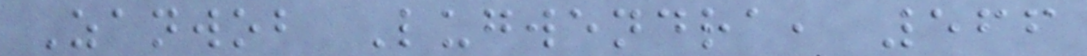Zanwob Lugwendra, 566
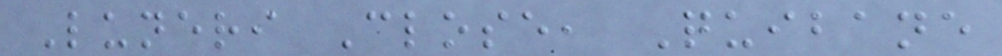Luneri Close, Quibane
